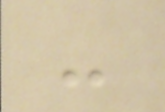-
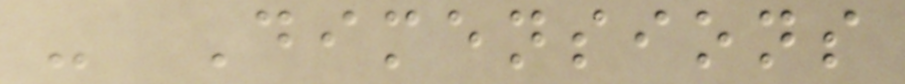- Dimensions
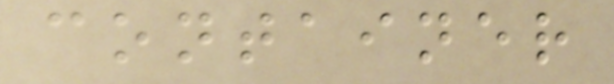container
